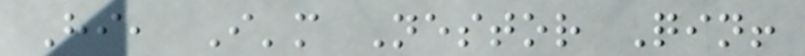Hi, I'm Nestor Qin!
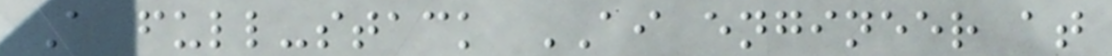A full-stack AI engineer at
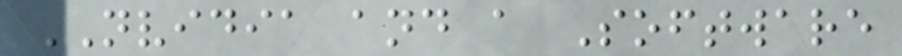NVIDIA and a Software
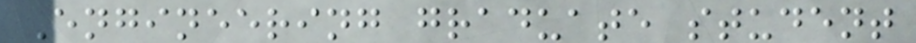Engineering graduate student
